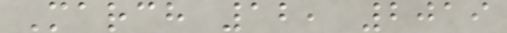March 12, 2019
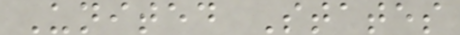United States
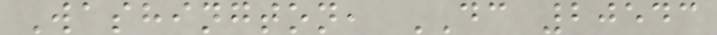Washington, DC 20543
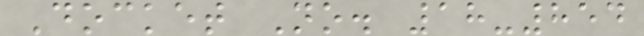Docket No. 18-854
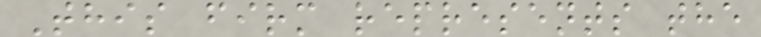This firm represents the
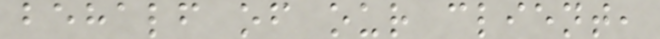behalf of our client,
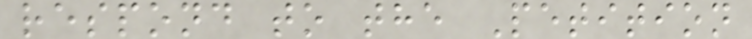respond to the Petition
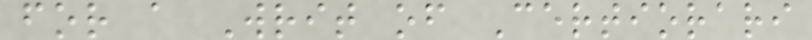for a Writ of Certiorari
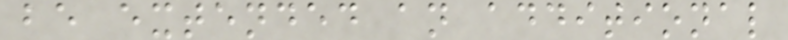be extended an additional
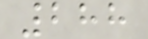288
